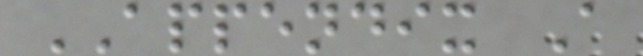APPENDIX A
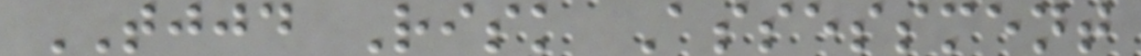TJJD Risk Assessment
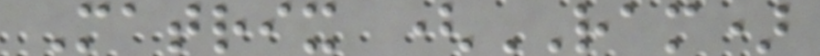Matrix (RAM)
